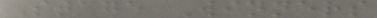Stage Winners
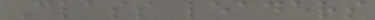Class leaders
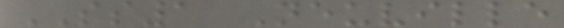SS1 Neuville
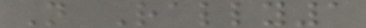N Rally1
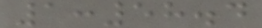1:58.4
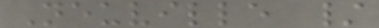Neuville /
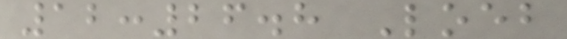12:26.8 Loeb
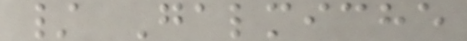/ Galmiche
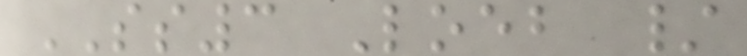SS3 Loeb /
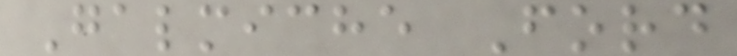Galmiche Ford
